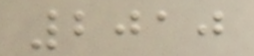2010
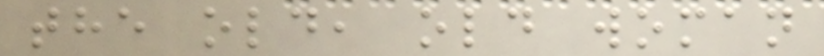the old, old woman
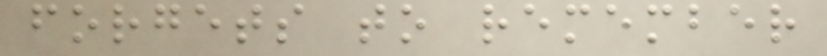forgets to remember
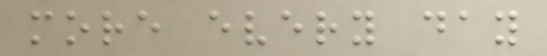more every day
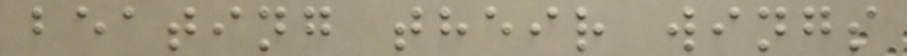beating their wings
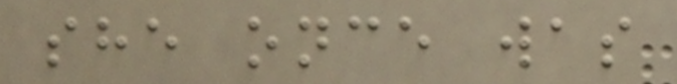she once was
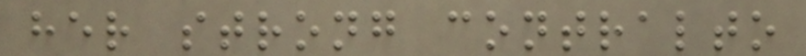her strong contralto
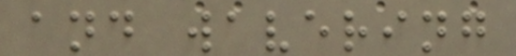and wavering
